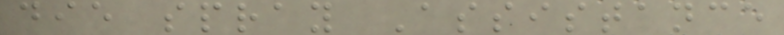die spray Assistance
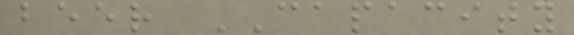beer CAPACITY
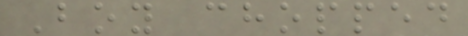Boy chopped
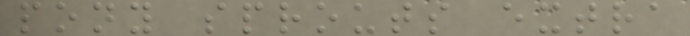pony sprouts extra
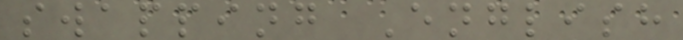swapping English
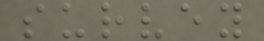survey
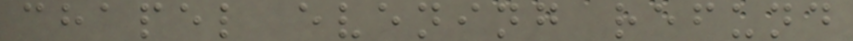chapel evening refund
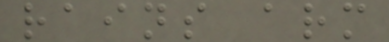rains arm
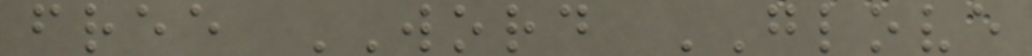free WORD GLOVE
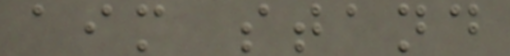aim stand
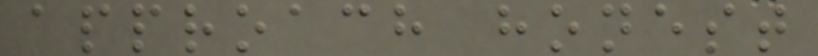approach honest
